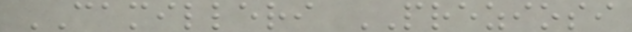CAMILLERI PREZIOSI
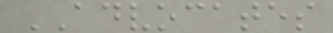ADVOCATES
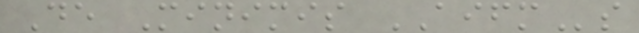De Minimis AIFMs
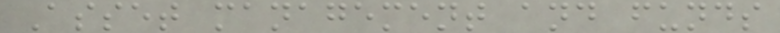Asset management and funds
